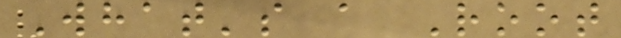What's a Root
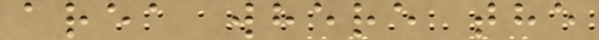area where the
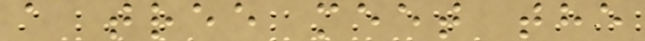a tree meet the
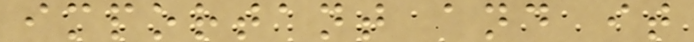important and it
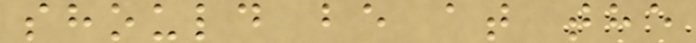should be at the
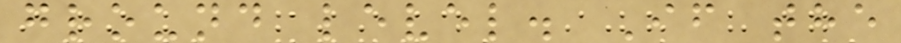ground level. If the
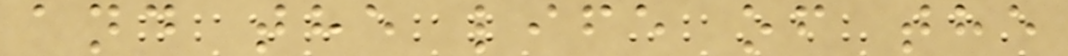and the life of the
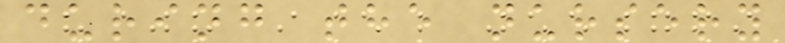during the nursery
